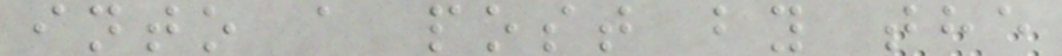into a post by the
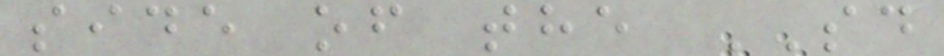side of the SD
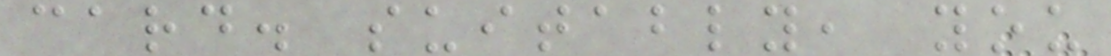card. suitably, you
